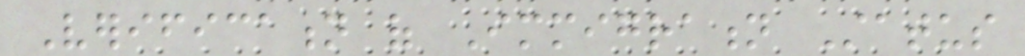Verification of Immigration Status
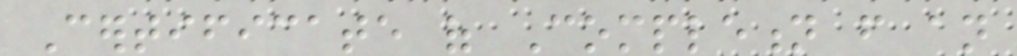Certificate of Completion from an
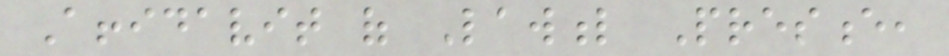Affidavit of Lawful Presence,
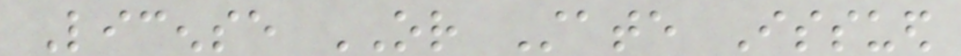License OR State Issued
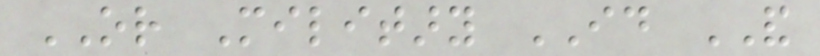OR Military ID AND
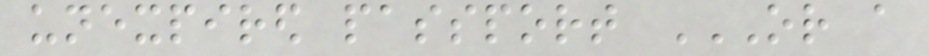unexpired passport OR A
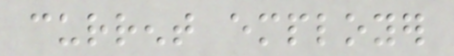current employer
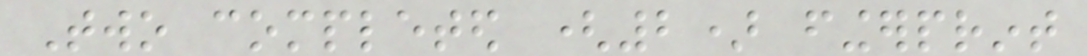Two completed (2) fingerprint
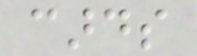cards
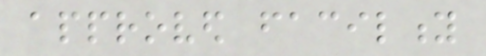approved facility
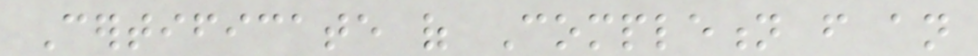Certificate of Completion from an
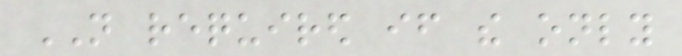NOT required if the only
